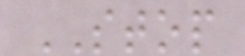STOP
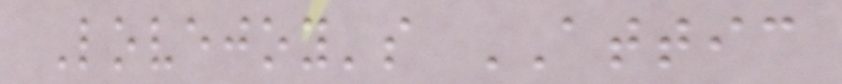Lovejoy's ATTIC
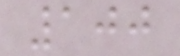100
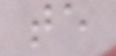te
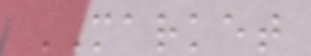MARKET
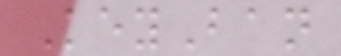KeyBan
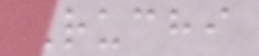Ruchi
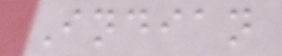Indian
